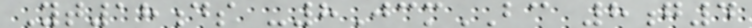Yt18ds -8JcmBC 8g4
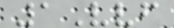1Vvf
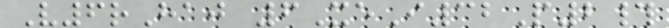V6rHaj 6XeI32P2#
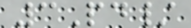3Pd/
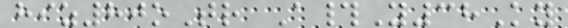hiz80oTr A#Y38Ky
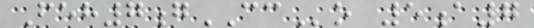Feh7gCCo 5a7
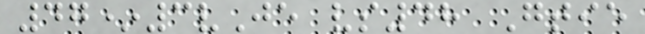47*3vJe vs48 Gtie
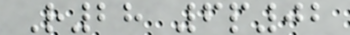R28 6p02
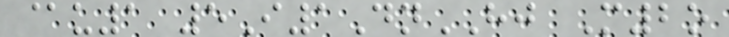@u1 5I1DnHJ M2o
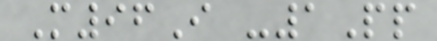M96I -1Pp
